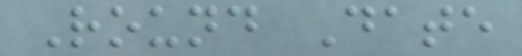Round Date
